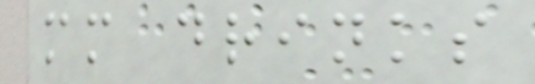mm drinks
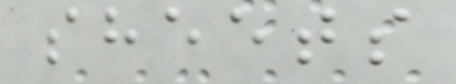sheets
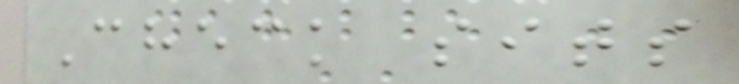Check sits
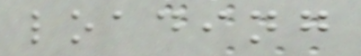loading
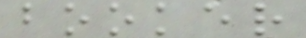booker
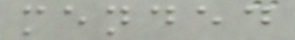mended
